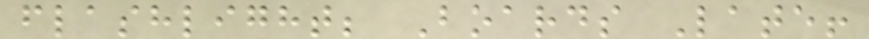flashlight; Boards Late!
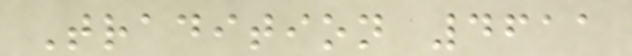Tradition 4611
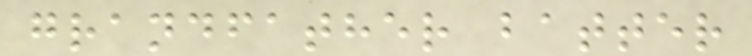grandfather batter
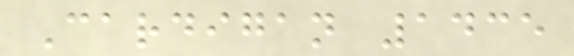Cardigan 1435
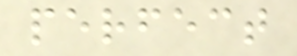perfect
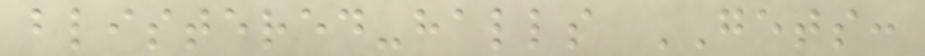blistered-halls GETS:
